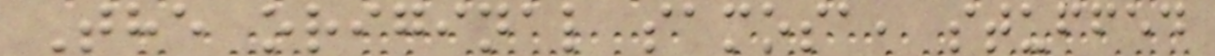The original samosa, stuffed
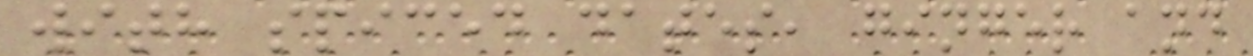with spiced dates, ginger and
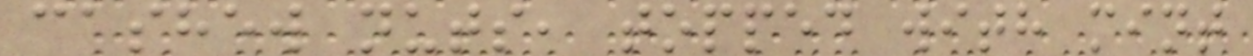cashew nuts, topped with mint
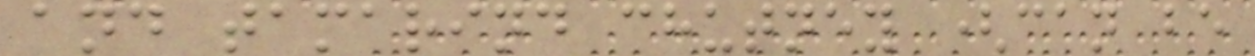and tamarind chutney (can be
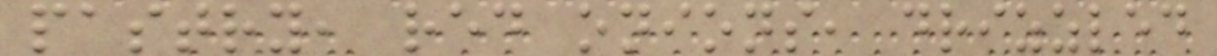pastry, red onions, drizzled
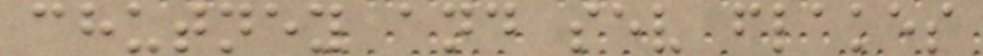chutney and sev flakes
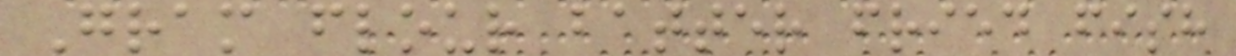Gram flour batter fried fish
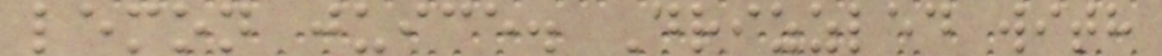lemon juice. Drizzled with
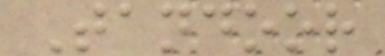Tandoor
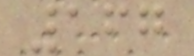167
